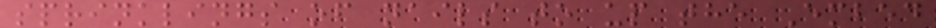sprinklings of nails to up the Embed
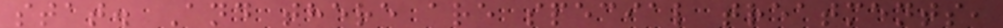stat. And there are special treatments,
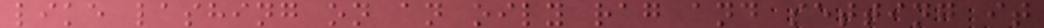like lashing on an oily rag and setting it
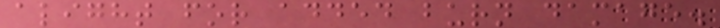alight for added burn damage.
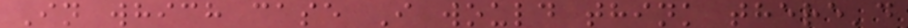In which case I would think there'd
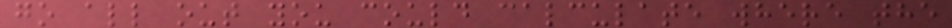go all out you could calculate where the
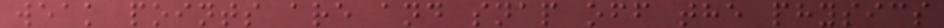weak points are and snap off the physics
